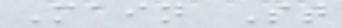Main St
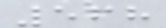568
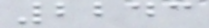2243
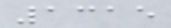1315
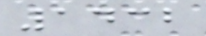1432
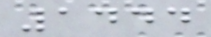1444
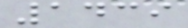1439
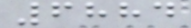6884
